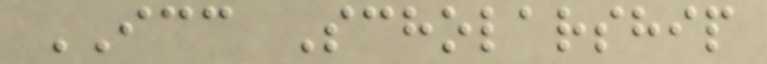ICC Scholarship
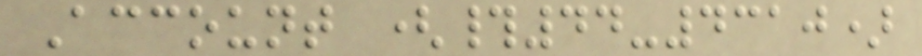Account (#44-4310)
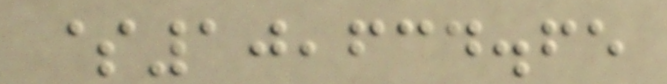$10,634.65
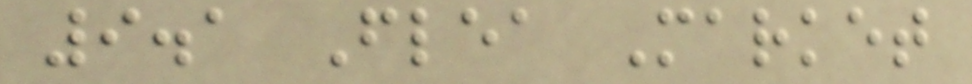9.1 Flea Market
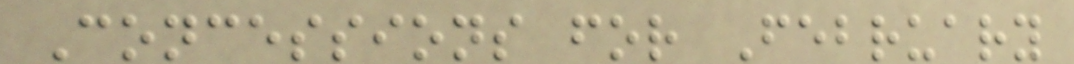Concessions for February
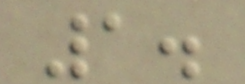1.
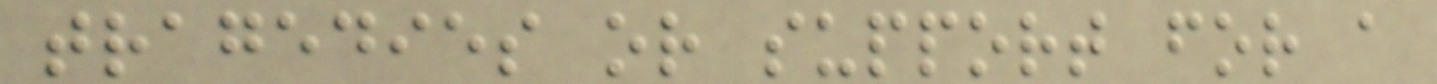tragedies or support for a
